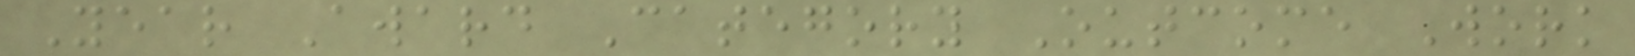Year Award Category Outcome Work
